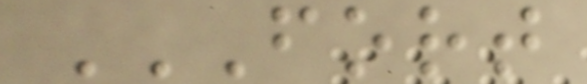FORT
